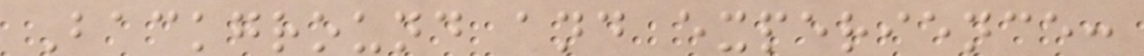Background and experience:
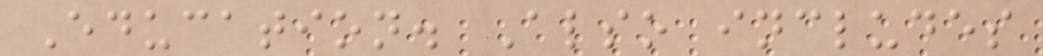Education. Also includes
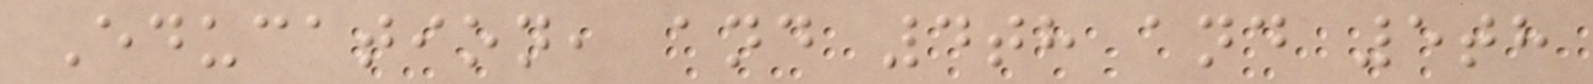Education, and 4th and 5th
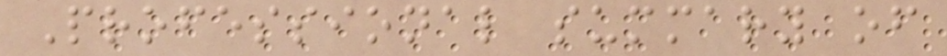Professional summary of
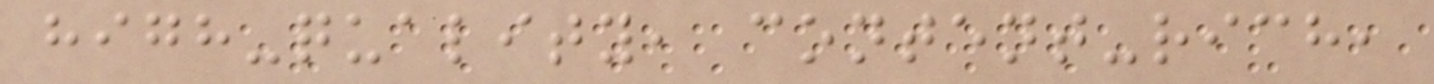high-quality, content-rich,
